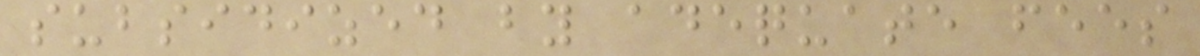subsidized by adequate fees
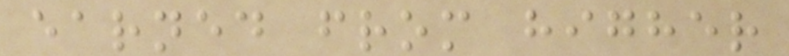earned from higher
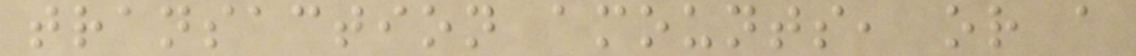transaction amounts, or a
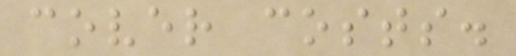cover costs.
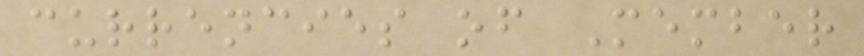currencies of Member
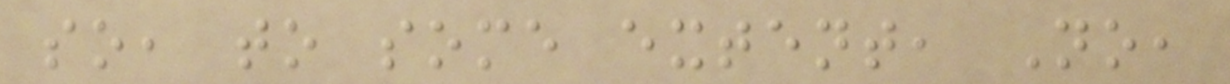so, to some extent, No,
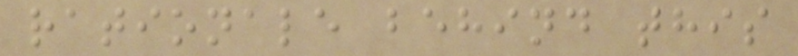rationale behind this
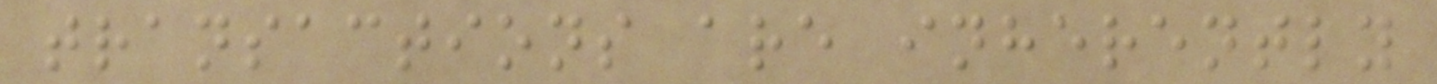transactions are inherently
